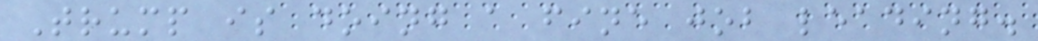Trump is doing a fine job leading.
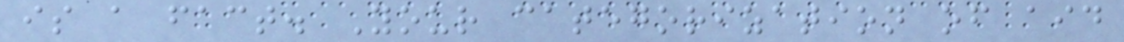is a fact. Your categorization of aid
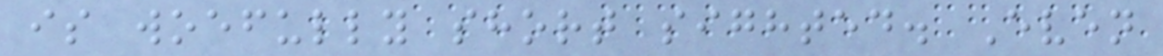is woefully short sighted. Even
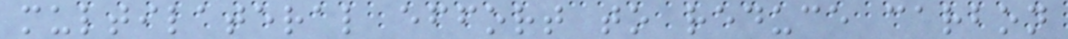multilateral effort to reduce carbon
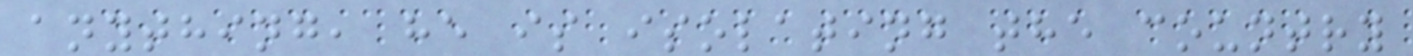anything, he is isolating the country
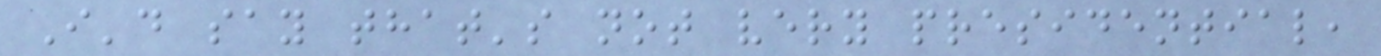I'd say that's not very presidential,
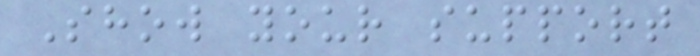Show your support
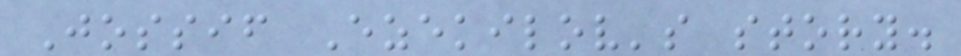Jossif Ezekilov's story.
